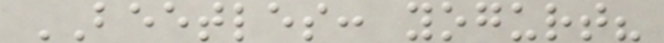BEETLES: yogurt?
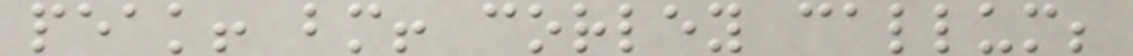peak! bm! corley callum;
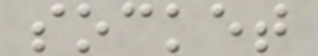socket
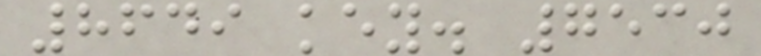8649 key. 7530
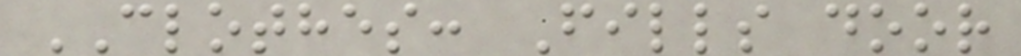CLOTHES: Fills door
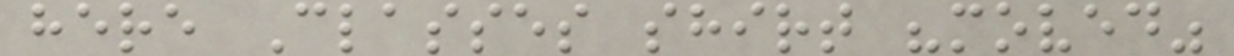here Classes shirt "moved"
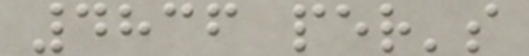4836 per's
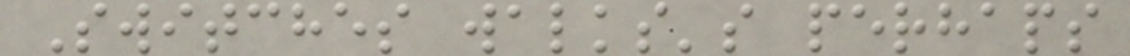Switches walks's perhaps
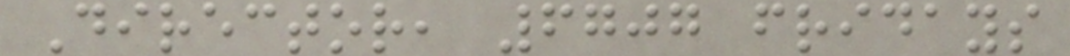Director, 6707 fridays
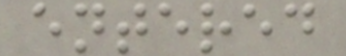entered
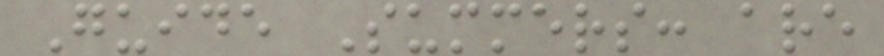Guide Summers: are
